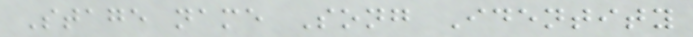Stage name Song Identity
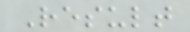Result
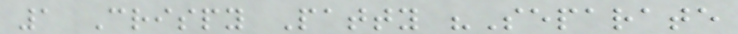1 Crispy Patty "Separate
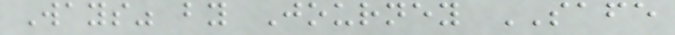Ways" by Journey SAFE
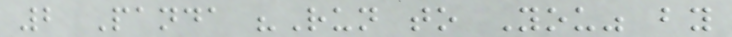2 Panda "Run to You" by
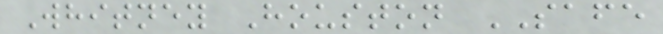Whitney Houston SAFE
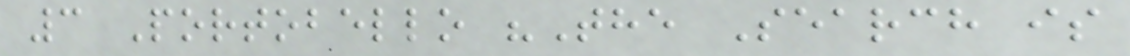3 Portobello "The Search is
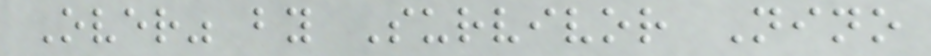Over" by Survivor Nino
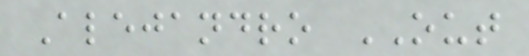Alejandro OUT
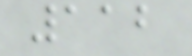112
